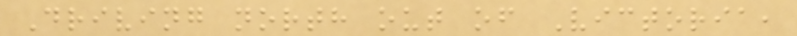Driving north out of Victoria,
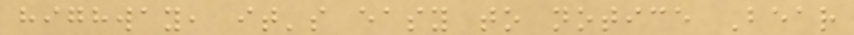highway, it's easy to notice Bear
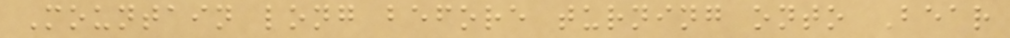Mountain long before turning onto Bear
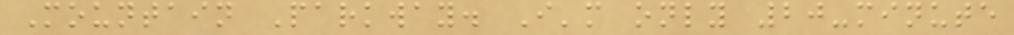Mountain Parkway. I'm only 20-minute
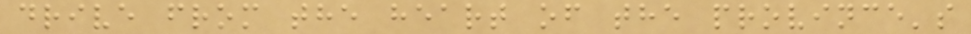drive from the heart of the province's
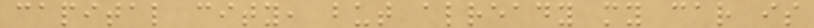capital city, but already my car is
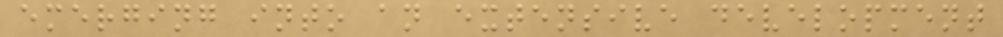emerging into an extensive development
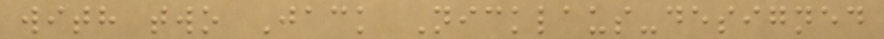with two Jack Nicklaus-designed
